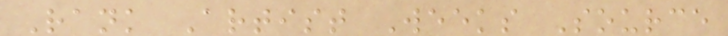Rank Artist Weeks Source
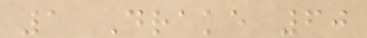1 Drake 60
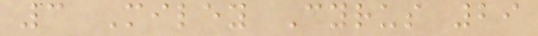3 Miley Cyrus 29
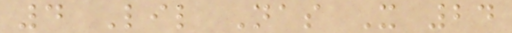4 Lil Nas X 24
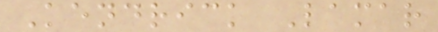Kendrick Lamar
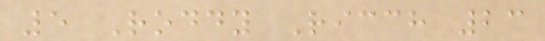5 Roddy Ricch 23
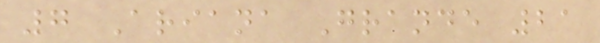7 Ariana Grande 21
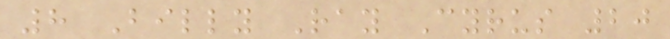8 Billy Ray Cyrus 20
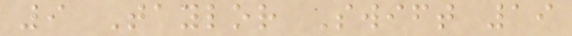9 Taylor Swift 19
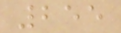255
